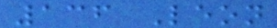136 Leon
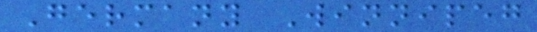Germany Winnipeg
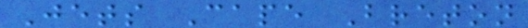Jets Cape Breton
